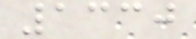1330
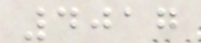4017
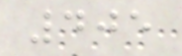405
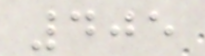405
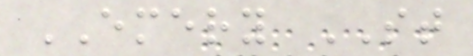EMERY ST
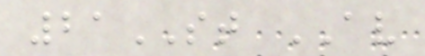21ST AV
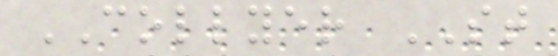COLLYER ST
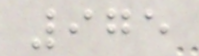975
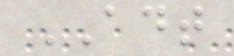ADT
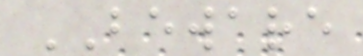BEWARE
